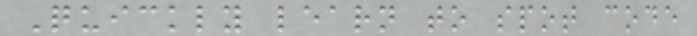Quickly learn to spot code
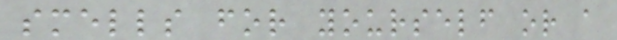smells for yourself or a
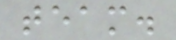team.
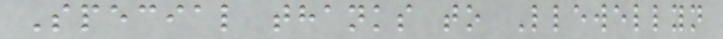Special thanks to Llewellyn
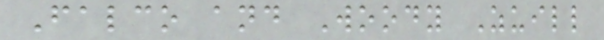Falco and Woody Zuill
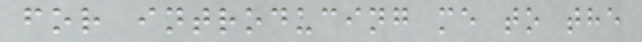for introducing me to the
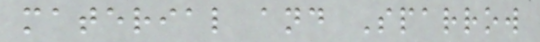material and Sparrow
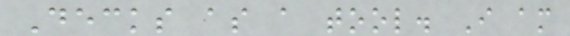Decks as a tool. I am
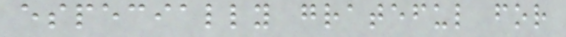especially grateful for
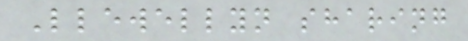Llewellyn sharing
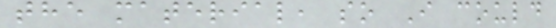the material, so I could
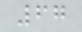67
